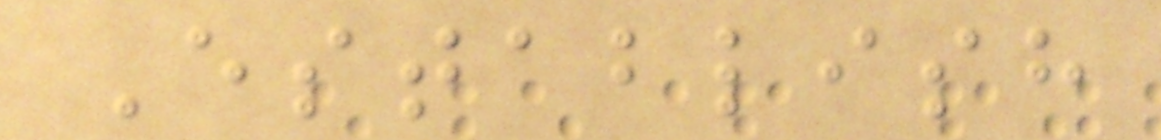Establish
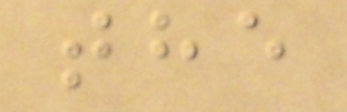the
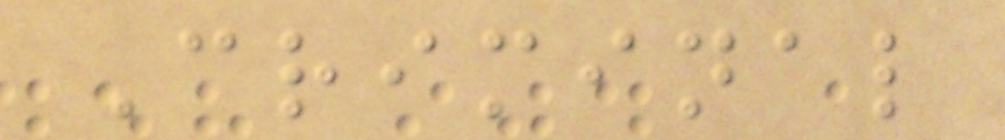Criminal
